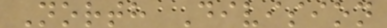North Division
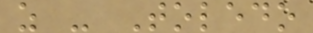z - Toledo
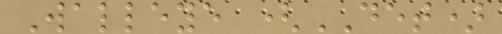Walleye (DET)
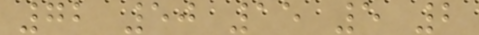72 50 15 5 2
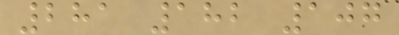281 182 107
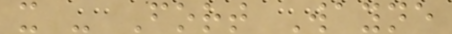x - Fort Wayne
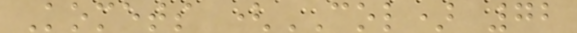Komets (COL) 72
